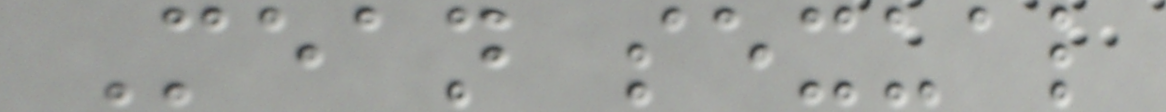Mean sexual
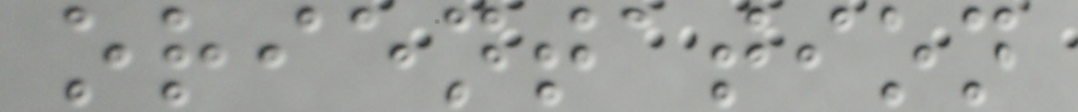orientation
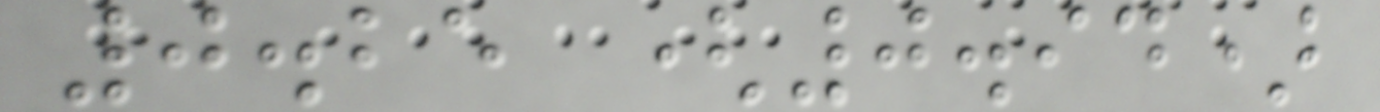0.25 (0.94)
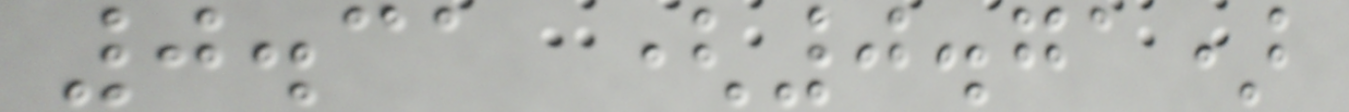0.31 (0.71)
